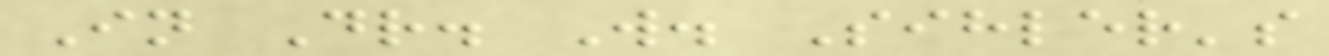In Dr. W. Sihler's
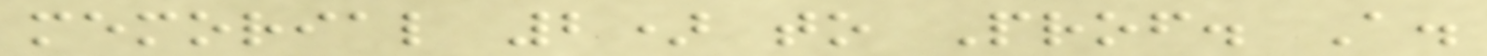memorial 2) to Prof. A.
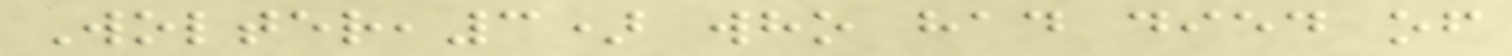Wolter,3) who had died of
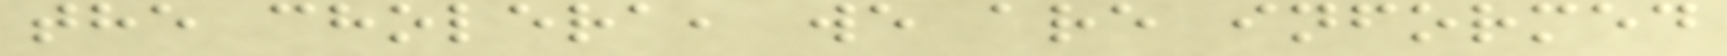the cholera, we are informed
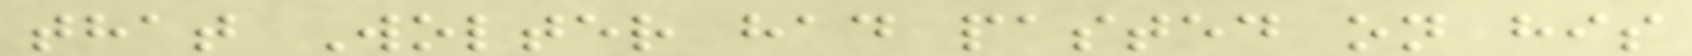that Wolter had pasted on his
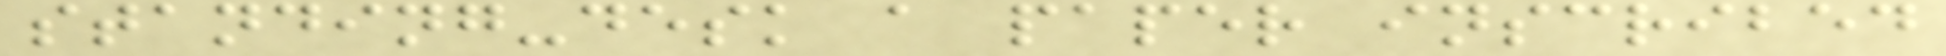standing-desk a paper inscribed
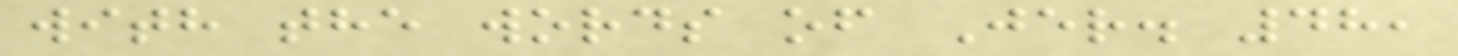with the words of Jer. 48,
